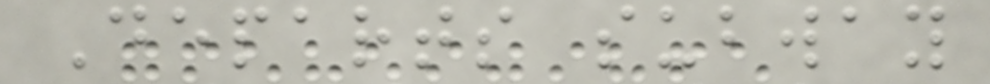Departs subway
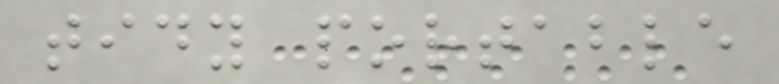tidy portable
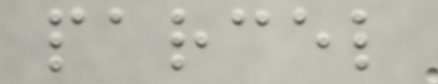parcel
